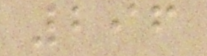296
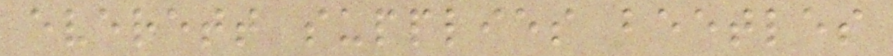everett supplies beetles
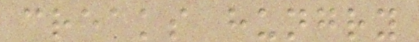creaks hungry
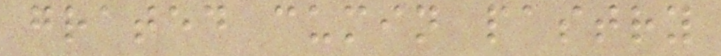grated cumin pastry
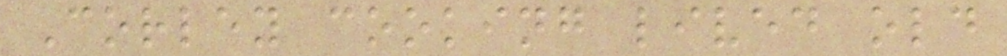Corley cooking lived old
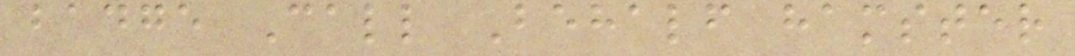badge Call Behalf hamster
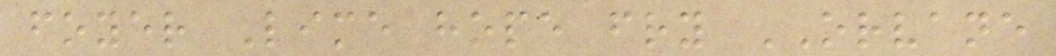foyer Lime hope fry ORVANE
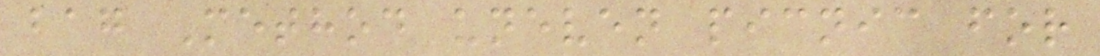bag Method uneven picnic for
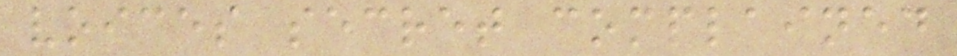voices secret complained
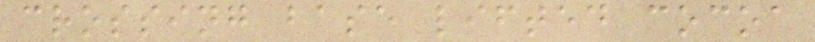crossing base lifted cocoa
